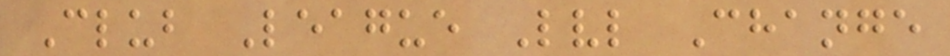Club League Lvl Change
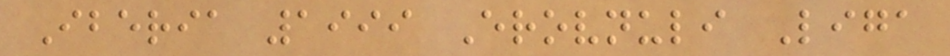Iberia 1999 Erovnuli Liga
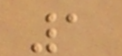1
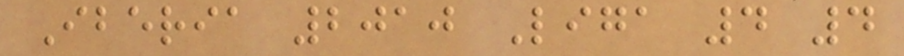Iberia 2010 Liga 4 4
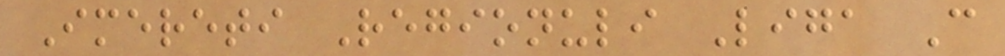Imereti Regionuli Liga C
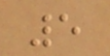5
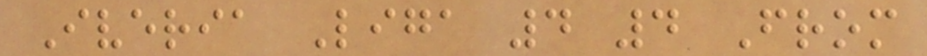Iveria Liga 4 4 From
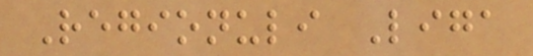Regionuli Liga
